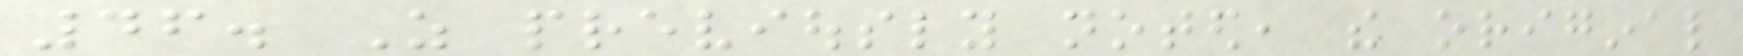46. As previously noted, the original
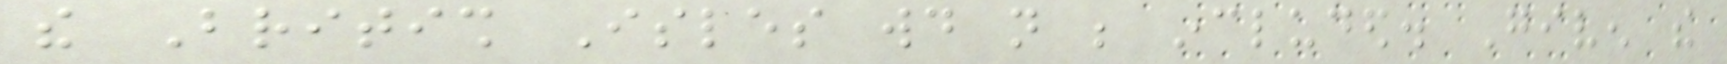the British Isles would not be included. Given the
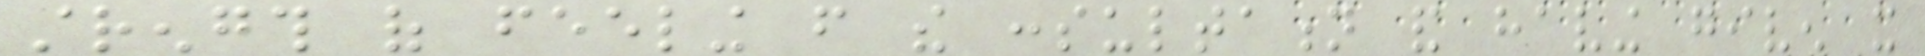strength of feeling from the consultation and having given it
